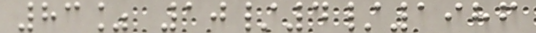83% 10/4/1986
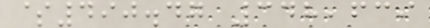$490.47 348,639
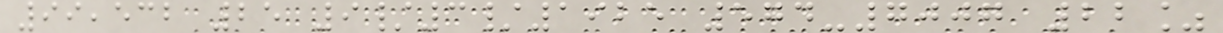99,532 25 9/3/1925 574-7007 22%
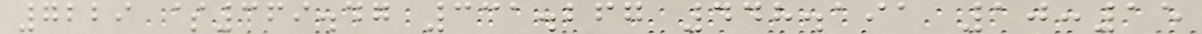7229 $369.47 331.267 448.191 10:15
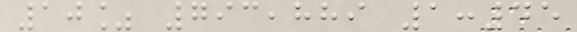10% 793,889 1:45
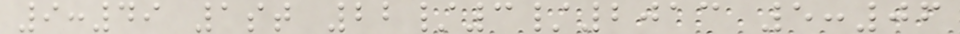9:49 1st 22/3/2013 5:06
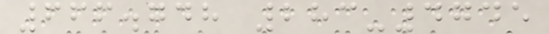666.748 283-4745
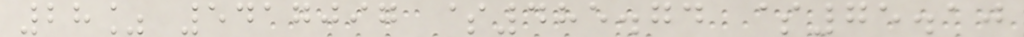28% 5417097 $485.74 $75.10
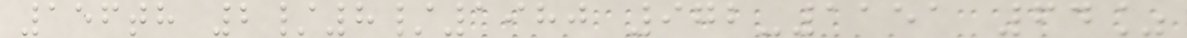156th 2/8/1980 972-1151 64%
